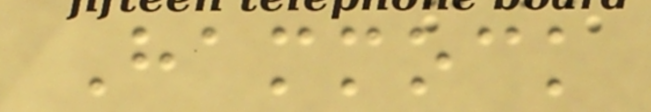Hammock
